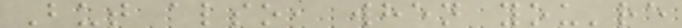But also, when you're
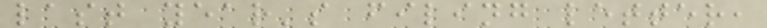last year's filing letter,
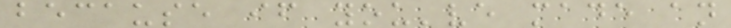because if you've made an
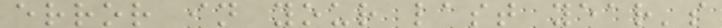error in your last year's
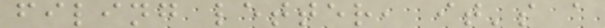filing letter, it's a
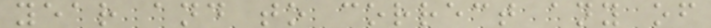year and to correct any of
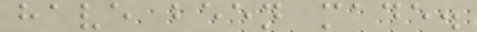have been made.
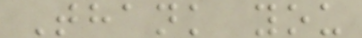Thank you
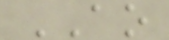AO
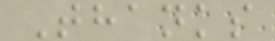Thanks
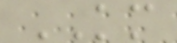KM
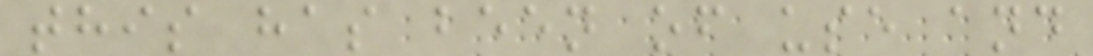this has been of use and
